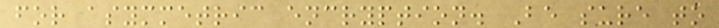for asymmetric encryption. Be sure to
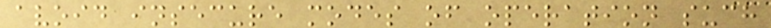avoid insecure modes of operation such
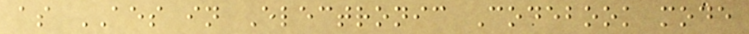as AES in Electronic Codebook mode
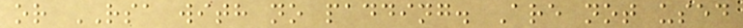or RSA with no padding. Are not used
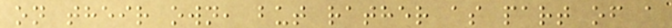on their own, but rather as part of a
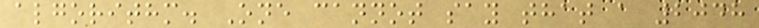algorithm. One cannot say that a 2048
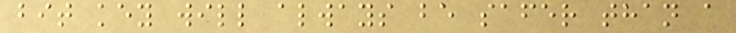bit key will always be safer than a
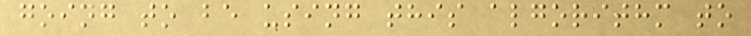going to be using this algorithm to
